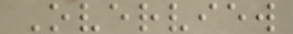Overview
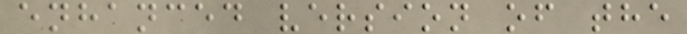enhanced version of the
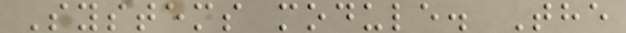Systems module. The
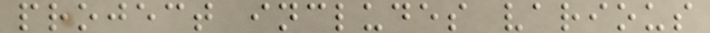project includes various
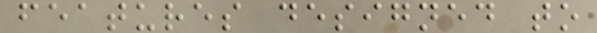features designed to
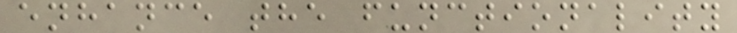enhance the functionality
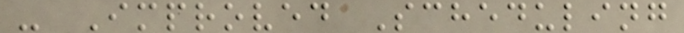- Improved Scheduling
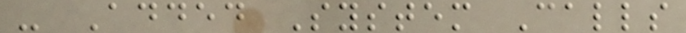- Added System Calls
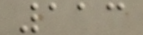113
